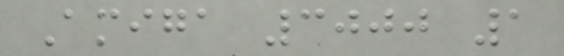Amiga 3000 1
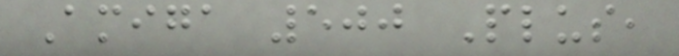Amiga 500 Plus,
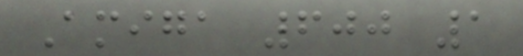Amiga 600 1
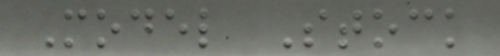Model Stock
